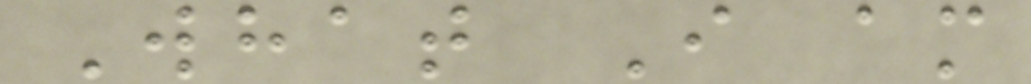What I am
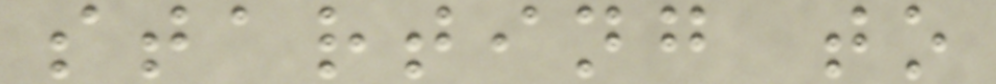starting to
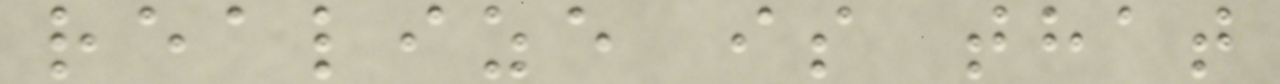realize is that
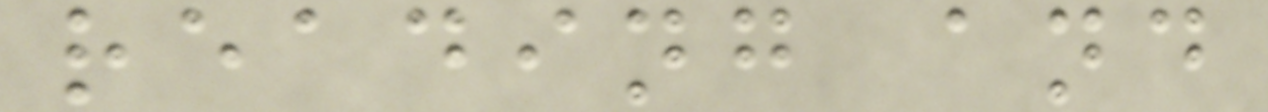reading and
